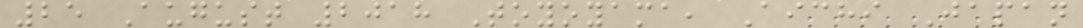25 August 2018 Toyoyama, Aichi Japan
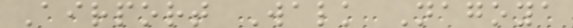Airport Walk Nagoya
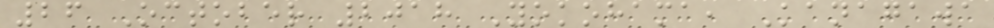26 October 2018 Yokohama, Kanagawa
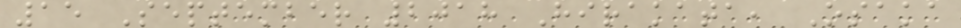15 September 2018 Hirakata, Osaka
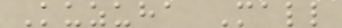Kuzuha Mall
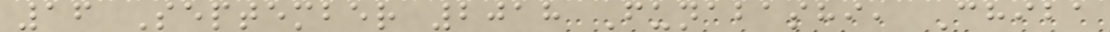16 September 2018 Funabashi, Chiba
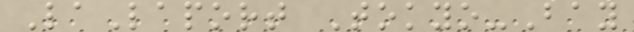LaLaport Tokyo-Bay
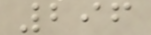296
